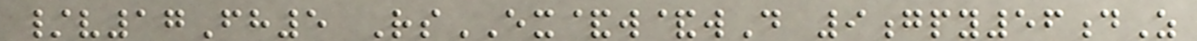/v17Fh5 RsEX&w&wD 9gpy56dZ
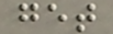get
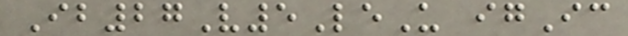Ib27V5LeU igIc
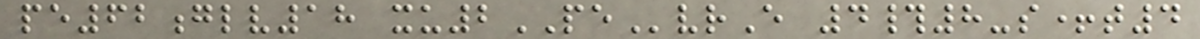pe62glv18 xu2PEvrE 4#8-s+t4
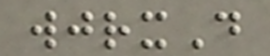wjrxD
